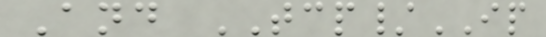And TCP/IP
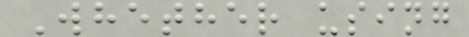Whether using
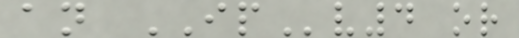an IPv4 or
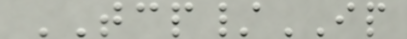TCP/IP
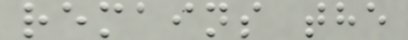remains the
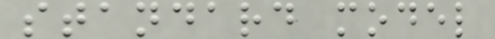standard model
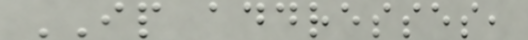IP addresses,
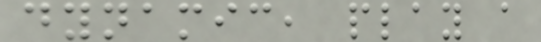dynamic, play a
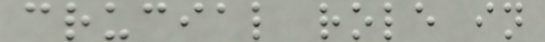crucial role in
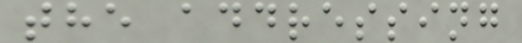the addressing
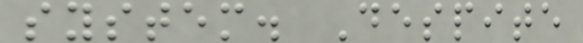system. Despite
